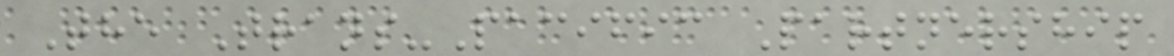The Trans-Pacific Partnership
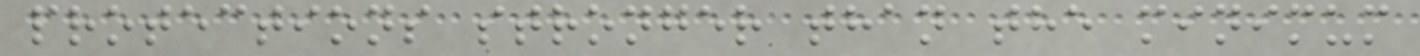protections stronger than the minimum
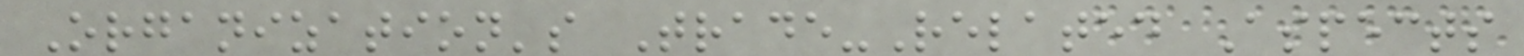Organization's Trade-Related Aspects
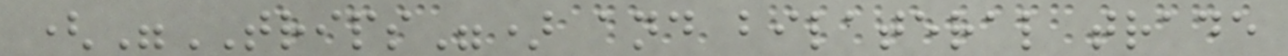("TRIPS") and bilateral trade
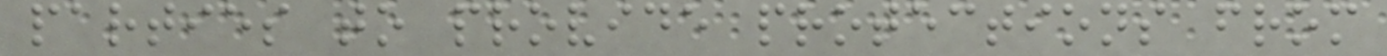parties to provide protections from
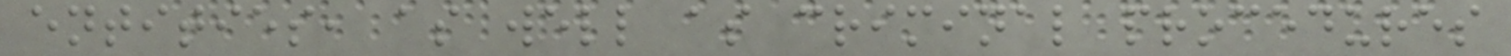entities, as well as criminal procedures
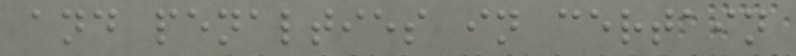and penalties in certain
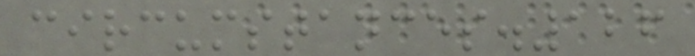circumstances.126
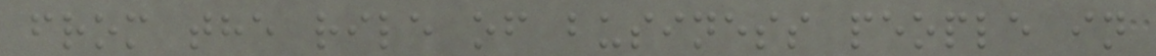from the rile of business people in
